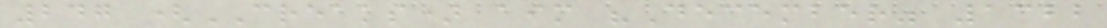247 (CREAKS) aim "December" 1322
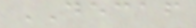DECAF
